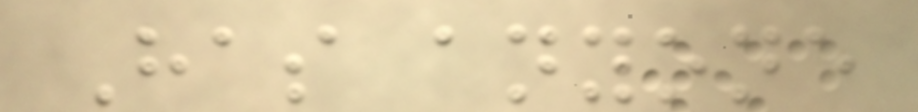Has anyone
